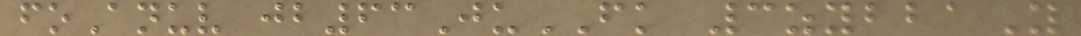foAnuv jb63JuFK 3zybbaY
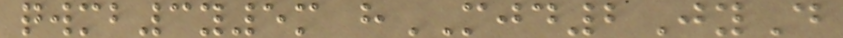qwmb3y5m hMJD2JyD
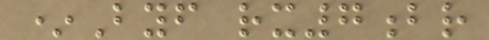*Byf rx7br
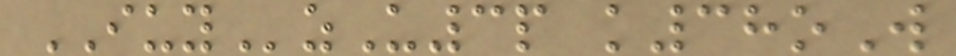IUYzU3p k38oW
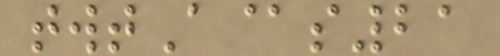twtA@s21
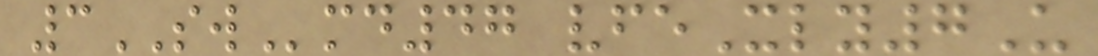3SWmd47 vfeXly7U
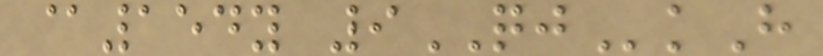@154y 9QJkH
